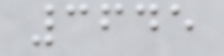3645
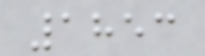1853
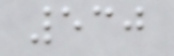530
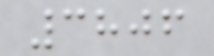3806
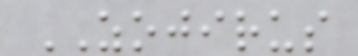ZOJIRUS
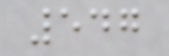547
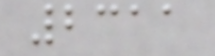2311
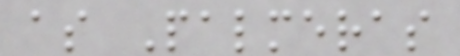as Palmeras
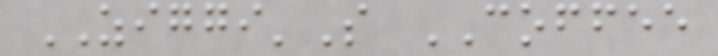ZIGGI'S COFFEE
